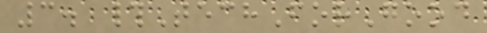3. #TechForGood
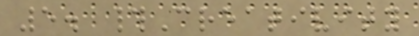5. #Creativity
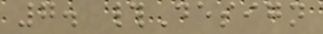7. #Design
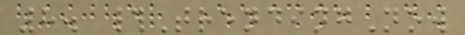8. #TrendingNow
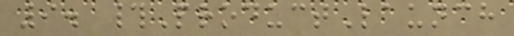9. #ProductLaunch
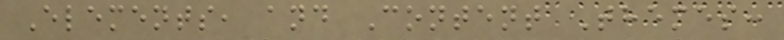Elements, and Content Themes:
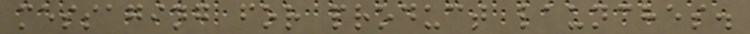messaging for product launches.
